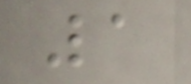1
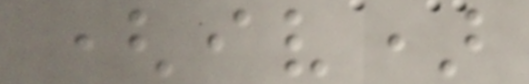(iv)
